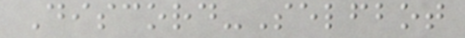Discord-Selfbot
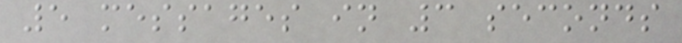5 messages in 3 seconds
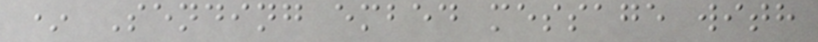* Sending embed message with
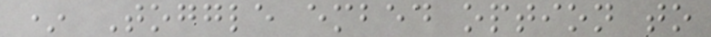* Toggle embed option to
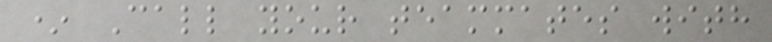* Call your teammates with
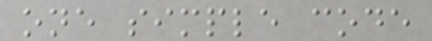one simple code
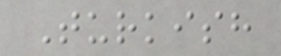Turkish
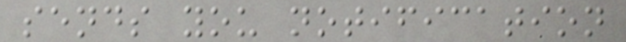sends you notification
